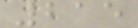215
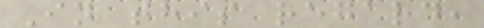In this regard,
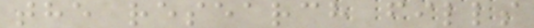the research fills
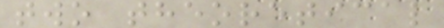two theoretical
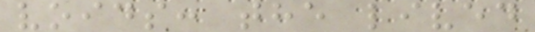voids: the lived
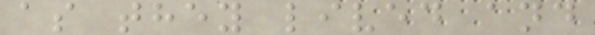as they lived and
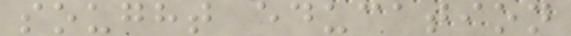sought education
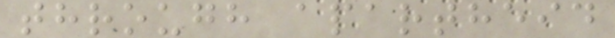through apartheid
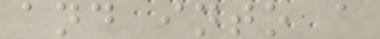and into a
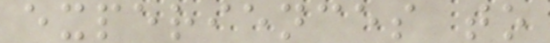experiences to
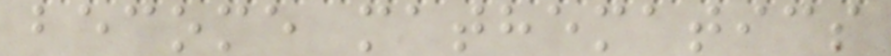become mathematics
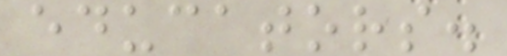educators.
